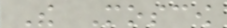The Moscow
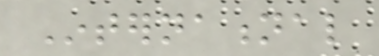International
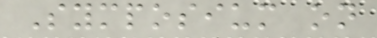Symposium on
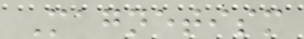Magnetism
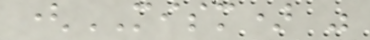(MISM) was
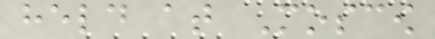held at Moscow
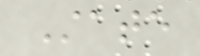State
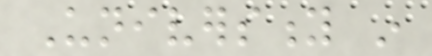University in
